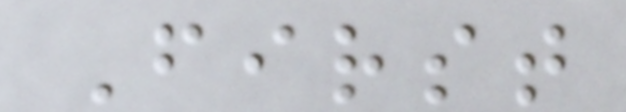First
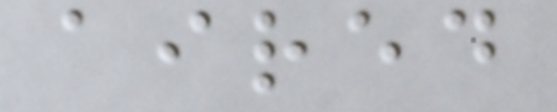aired
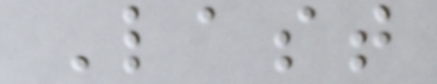Last
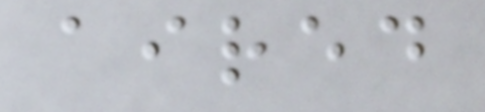aired
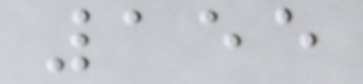155
